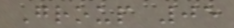Group 05
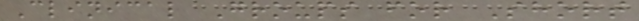Clinical Groups for Short
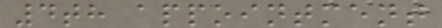4th appointment
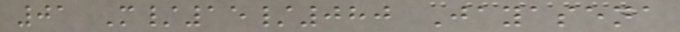01 M/15/080 Jayasena
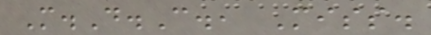M.D.C., Miss.
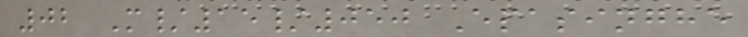02 M/15/050 Epasinghe
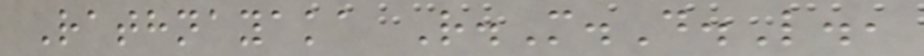Rathnayaka R.M.D.L.,
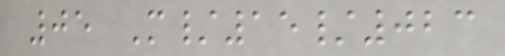05 M/15/023
